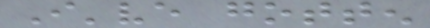I've gotten
